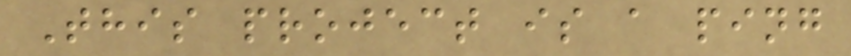This project is a ping
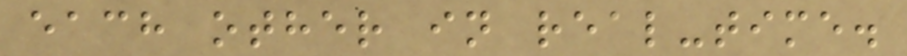each other in real-time.
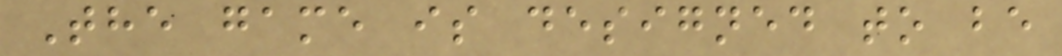The game is designed to be
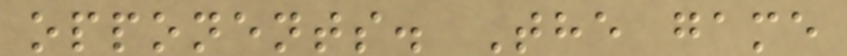opponents. The game
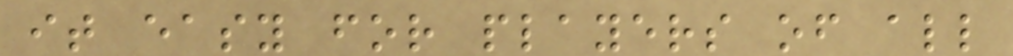it easy for players of all
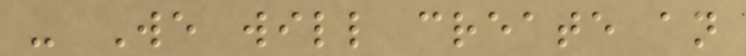- We will create an
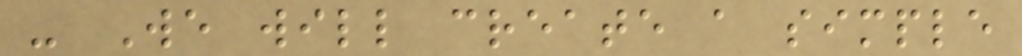- We will create a simple
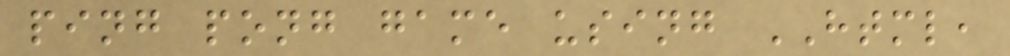ping pong game using HTML,
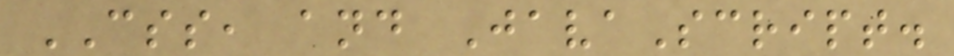CSS, and JavaScript.
